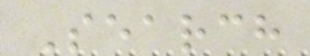Search
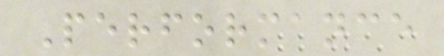Performance
